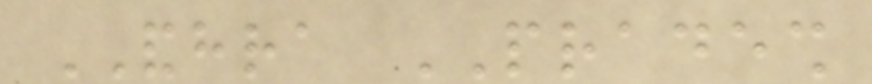ANDHRA PRADESH
